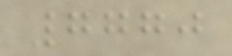7770
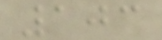103
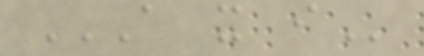A X I
